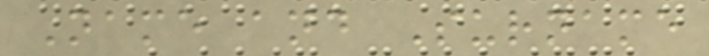Name and Surname
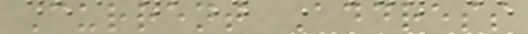Current Address
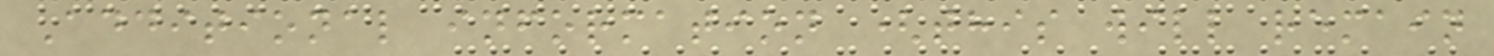Additional information (this will remain
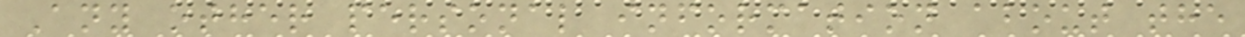Any other personal information about the
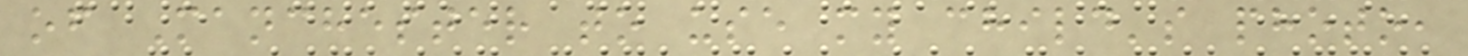of Manchester to use my child's photo,
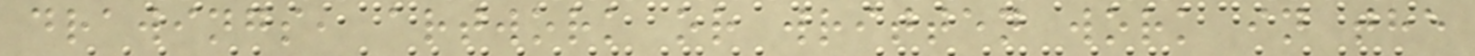drawings, artwork or written work in the
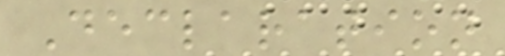Declaration
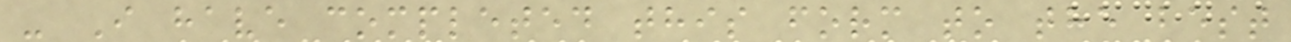- I have completed this form to the best
